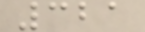321
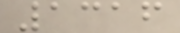1316
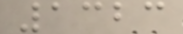1323
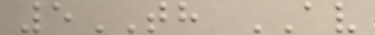5TH AV
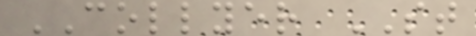COLLYER ST
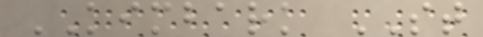KIMBARK ST
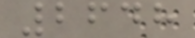2648
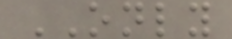ONLY
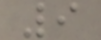9
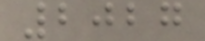2027
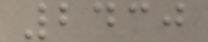2430
